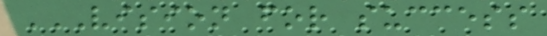VISION FOR SUCCESS
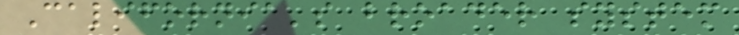California's broader system
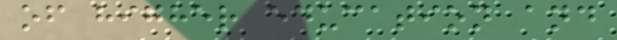of higher education and
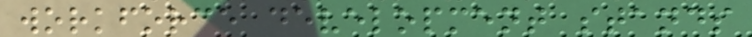workforce development stands
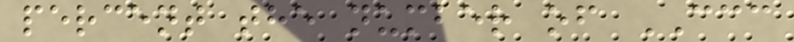percent the number of CCC
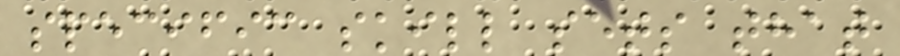specific skill sets that
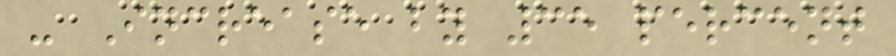- Increase by 35 percent
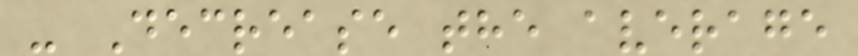- Decrease the average
